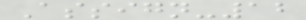Assign-12
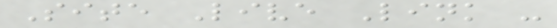Site Live Link -
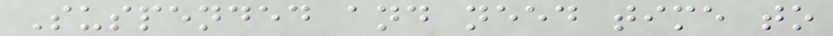Suspended and need time to
